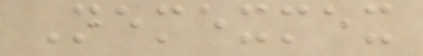Nemexmex
